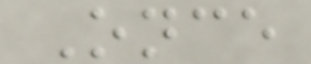Once
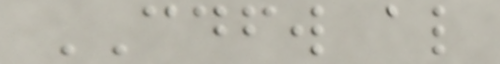CDFW also
